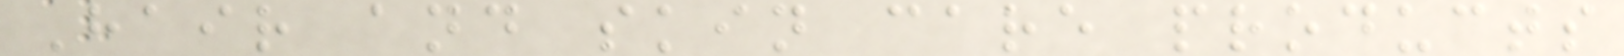Hair and skin care products
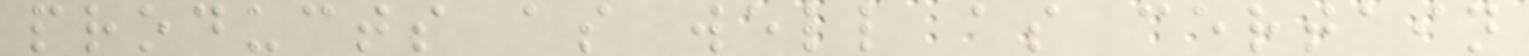products as well as certain
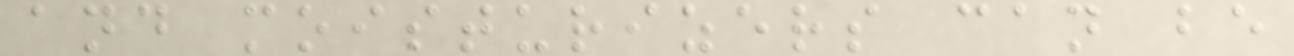and moisturizers can be
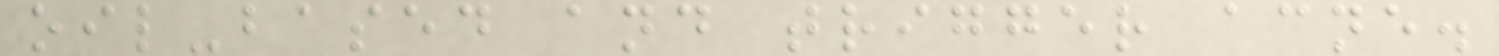oil-based and trigger acne.
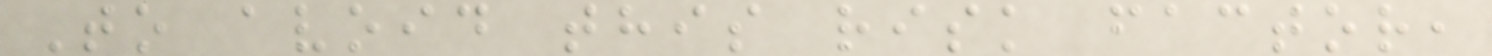To avoid this risk factor,
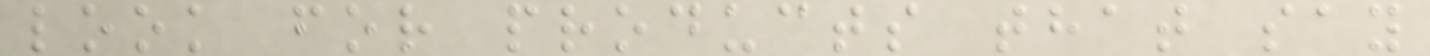look for products that say
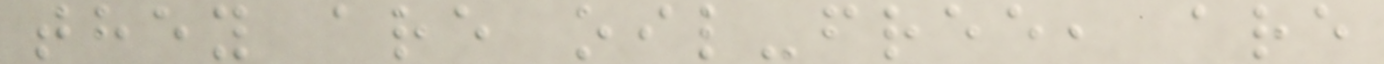they are oil-free, are
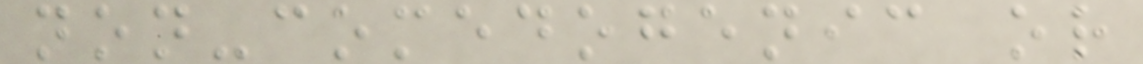non-comedogenic or
